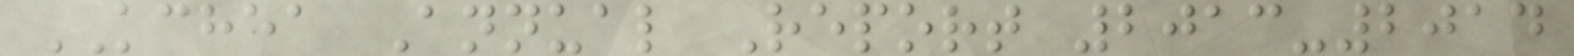KCHEA Annual Report 2013-2014
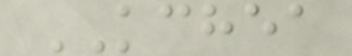KCHEA
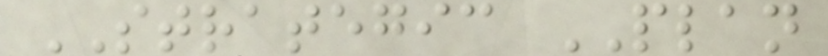STRATEGIC PLAN
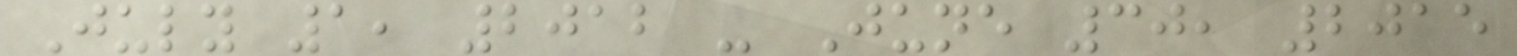July 1, 2012 - June 30, 2015
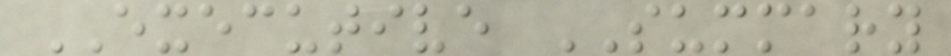EXECUTIVE SUMMARY
